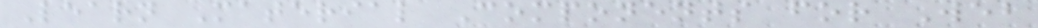Learn Material Components for Web
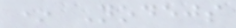* Nodejs
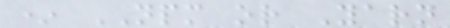* NPM or Yarn
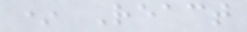* React
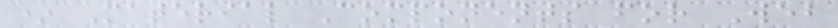* Material Components for Web
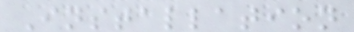Installation
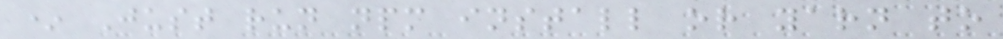* Just run npm install or yarn to
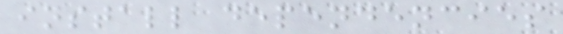install dependencies
